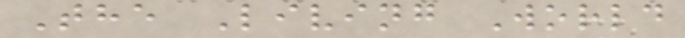The Living World
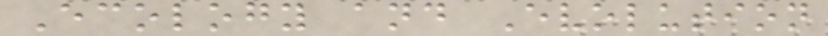Ecology and Evolution
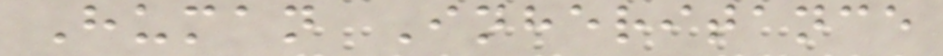Human Inheritance
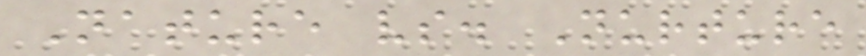Nature vs. Nurture
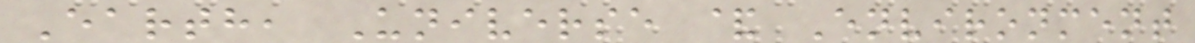Earth, Universe & Environment
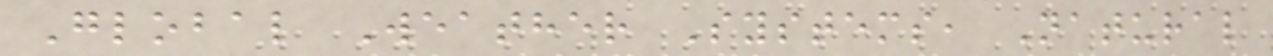Global Weather Systems, Natural
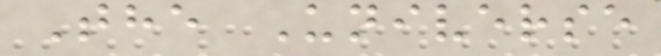The Universe
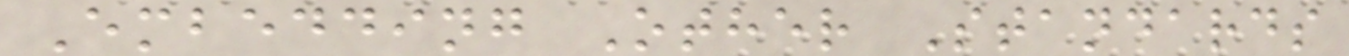Embedding Other Standards
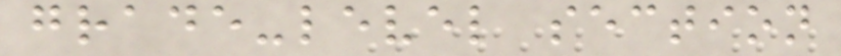grade-level section
